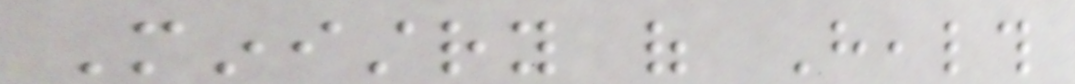Ministry of Health
